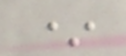*
